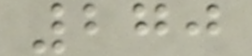270
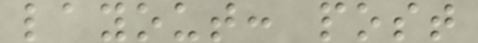layout: post
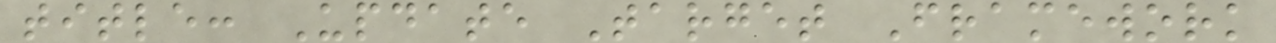title: Update Target Framework
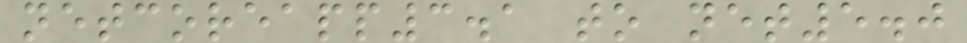netcoreapp3.1 to net5.0
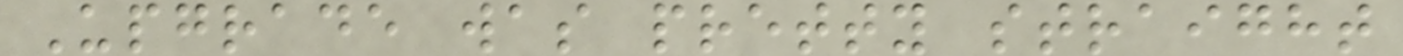Upgrade was pretty straight
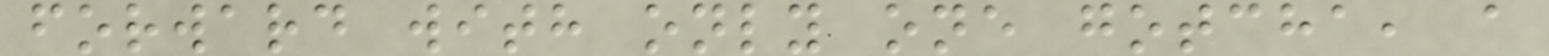forward with only one gotcha, a
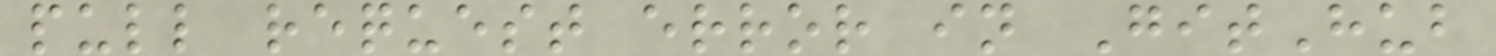pull request error in GitHub
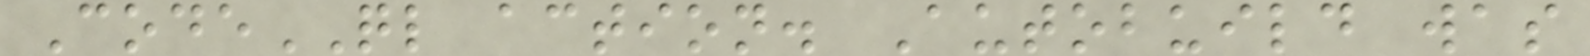CodeQL action. Autobuild was
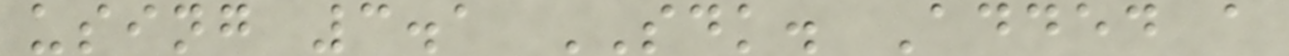using 3.1 SDK. Added a
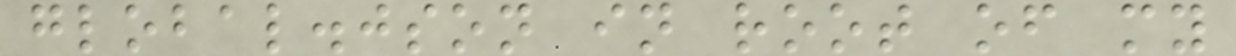global.json in root of my
